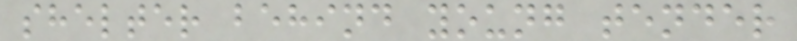shelter behind young tender
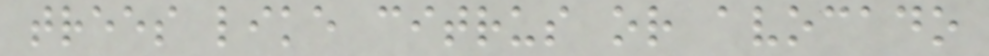trees like citrus or avocado
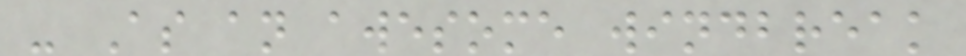- As an awesome windbreak
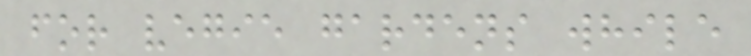for vegie gardens while
